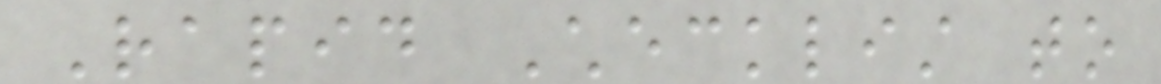Rapid Checklist to
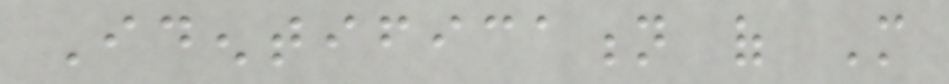Identification of More
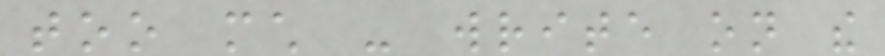too much - write on the
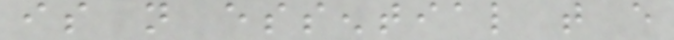is not essential that every
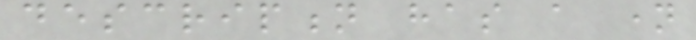description has a name
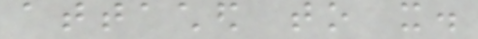attached to it.
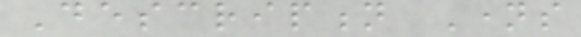Description Names
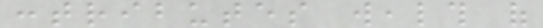contributes wealth of
